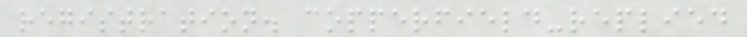registration. copperfield-replied
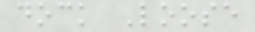dock Loose
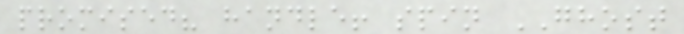promised? handle! spin GHOST
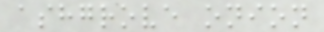ashgrove onion
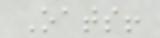Oats!
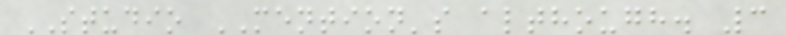STUDIO MENTION's although. 3
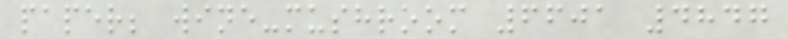paper; wine-mushroom 6601 4847
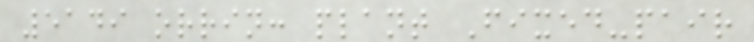5149 orrin: plant Fixed-pair
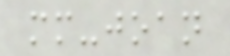mm-joan
